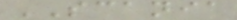SCANIA
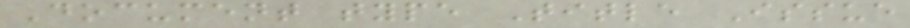Document type Title Issue
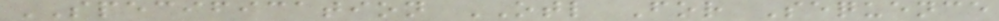SPECIFICATION OTL For Sequence
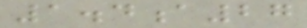1.4a27
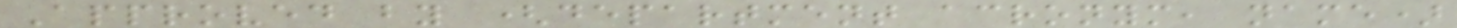Approved by (department acronym, name)
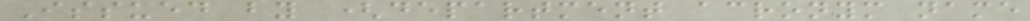Issued by (department acronym name
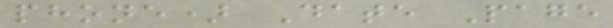phone) Date Page
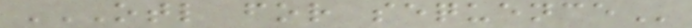OTL FOR SEQUENCE
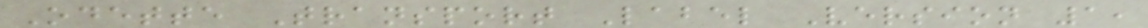Odette Transport Label Version 1,
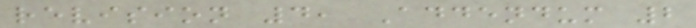revision 4, Addendum 2
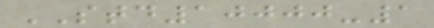STD10000-1
